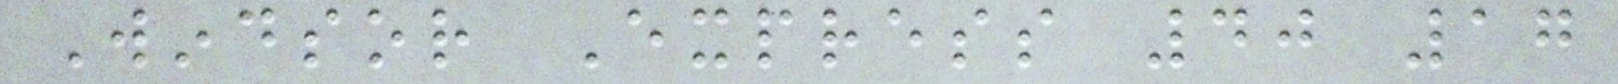Windsor Express 40 17
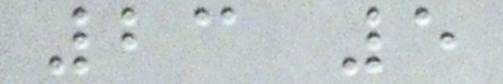23 5
